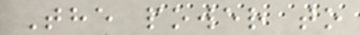The power to
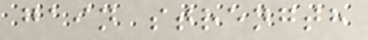gain strength
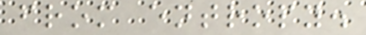from entropy.
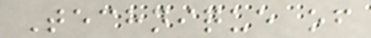Technique of
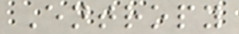Entropy
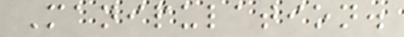Manipulation.
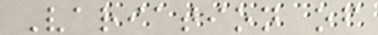Variation of
